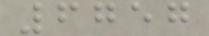6757
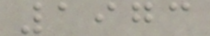1973
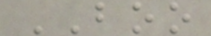BOO
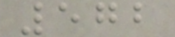572
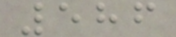586
